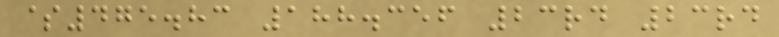$475.83 188.356 23rd 23rd
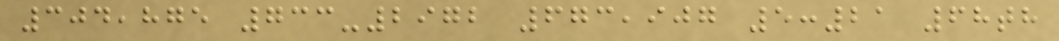304,875 733-2972 673,907 5:21 68th
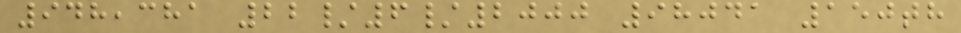948,381 22/6/2000 98041 150th
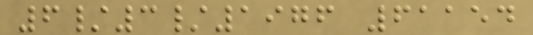6/3/1976 61154
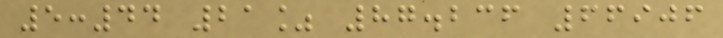5:44 21% 87.236 66906
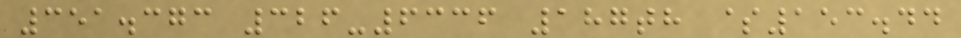351.373 326-6336 187th $153.44
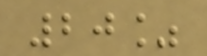20%
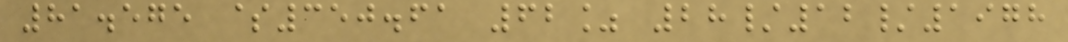81.575 $350.61 62% 28/12/1978
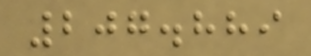207.889
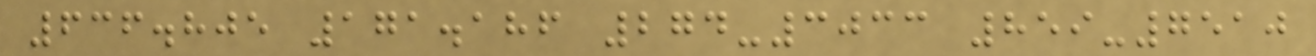636.805 171.186 274-3033 859-7510
